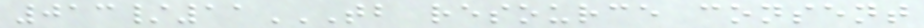013/11TB RESOURCE CONSENT
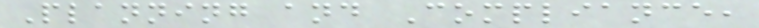Planning and Compliance,
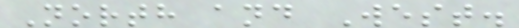North and West.
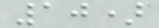10)
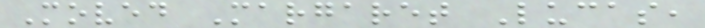Moved Margaret Lucas,
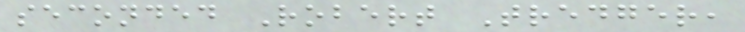seconded Robert Tredger,
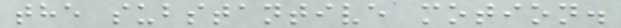the substantive motion.
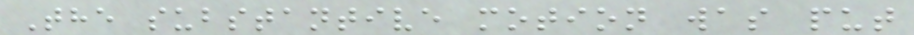The substantive motion was put
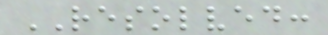RESOLVED:
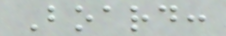Board:
